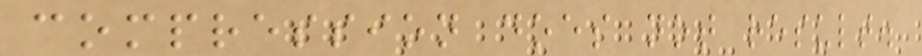compression does not result.
